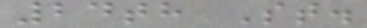24th St.
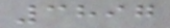3897
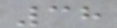38
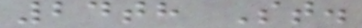24th St.
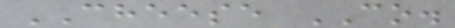CHEESE CO.
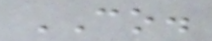CO.
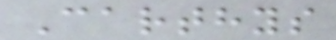Carthys
